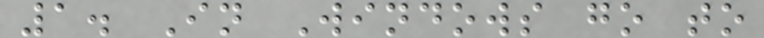1. In Windows go to
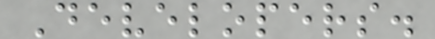Developers.
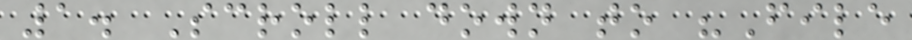1. Scroll down to "File
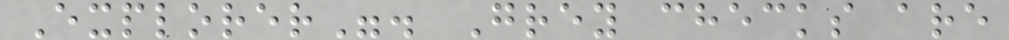Explorer". Grey checks are
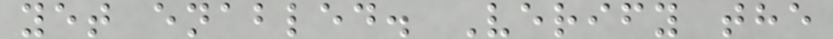yet enabled. Verify the
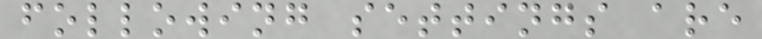following settings are
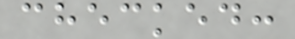checked:
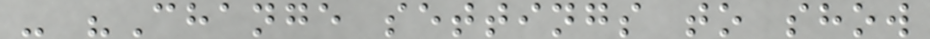- "Change settings to show
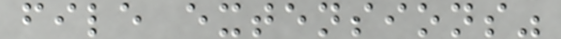file extensions"
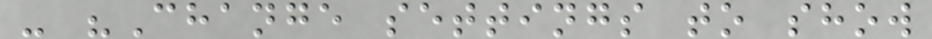- "Change settings to show
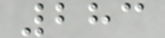283
